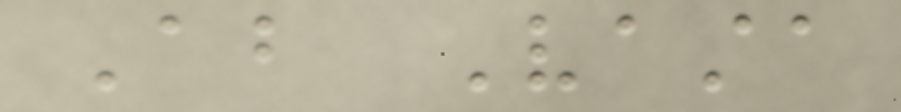About Vasta
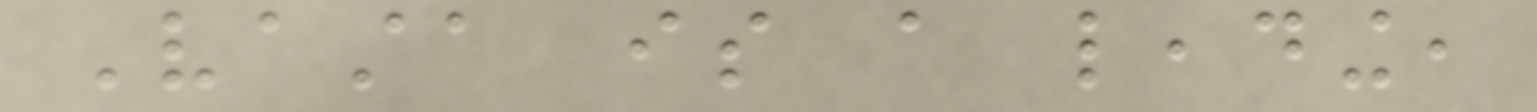Vasta is a leading,
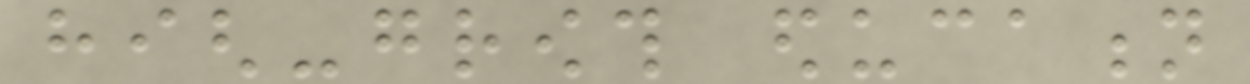high-growth education
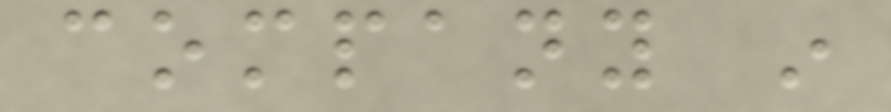company in
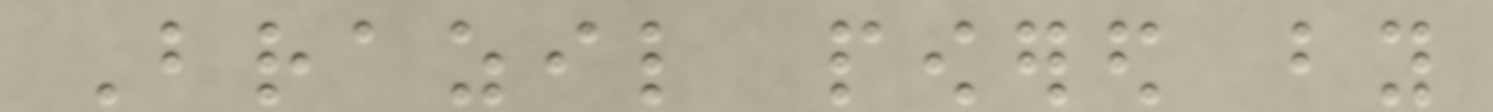Brazil powered by
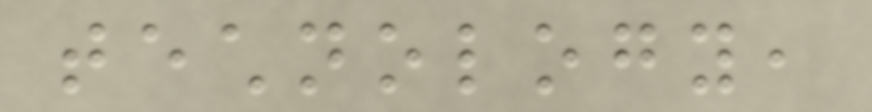technology,
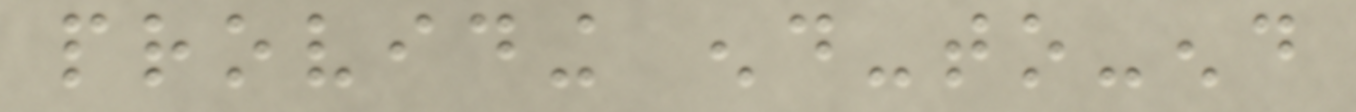providing end-to-end
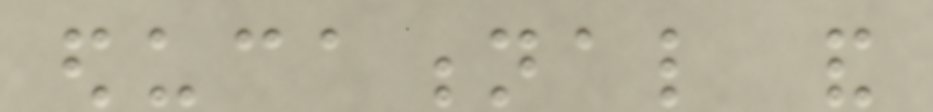educational and
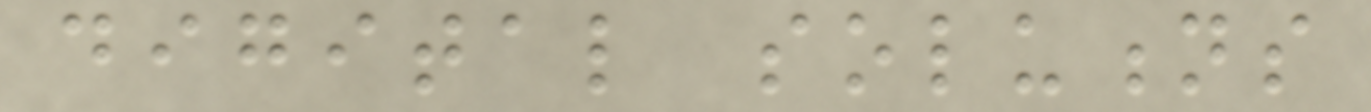digital solutions
